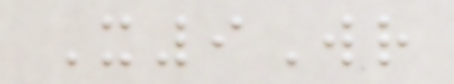X9Wr
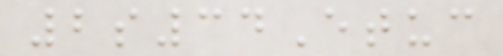2s34Etuc
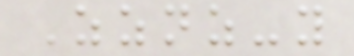Zznz-y
